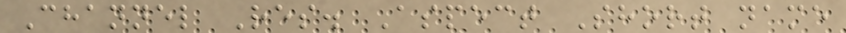Channel Res. Aspect Short name
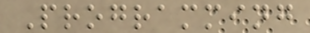Programming
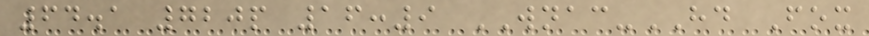64.1 720p 16:9 WNAC-HD Fox
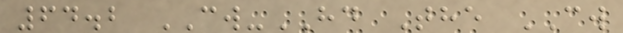64.2 CW-HD The CW
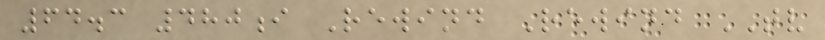64.3 480i Rewind Rewind TV
